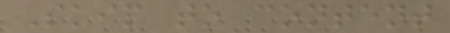Skip to content
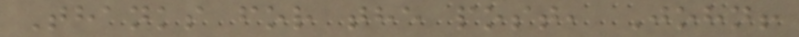Thanks for the post, John!
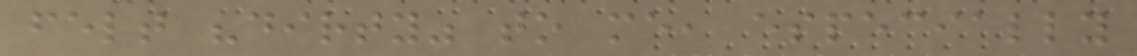felt "dirty" to me, especially
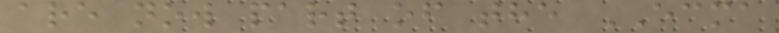are now part of the ECMA
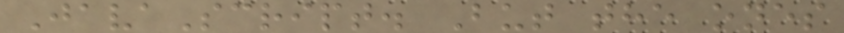JavaScript. But the ones
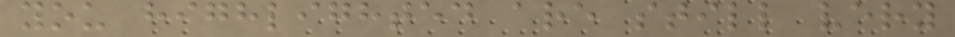you highlighted are still very
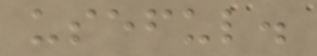useful.
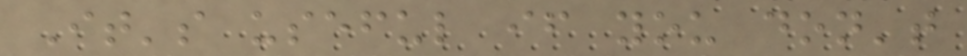It's useful if you don't
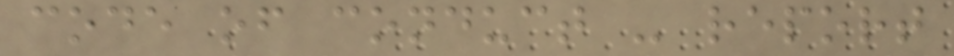code of conduct - report
